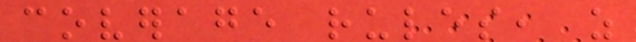coverage rules, as
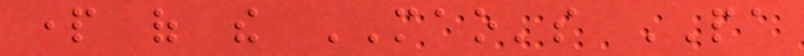part of the MAO's PA
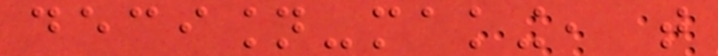decision-making, that
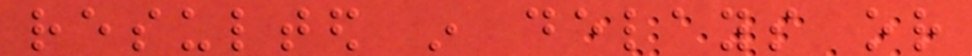resulted in delays or
